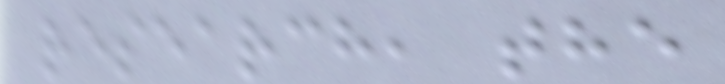research, the
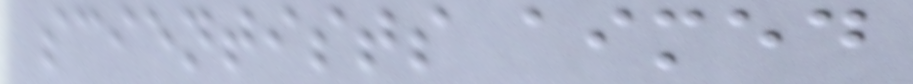scientists aimed
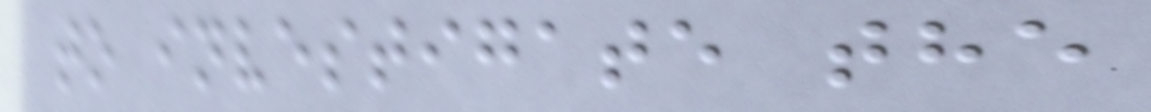to investigate the
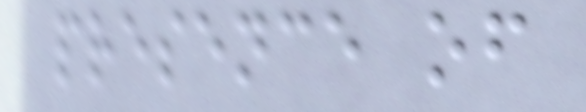presence of
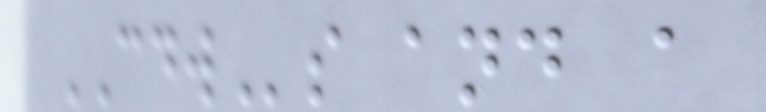CDWs and a
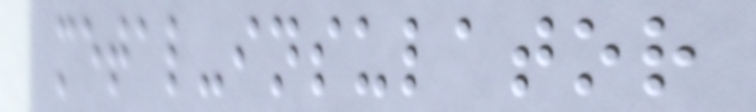metal-insulator
